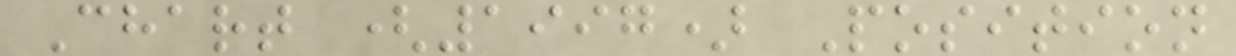Chart (1997) Position
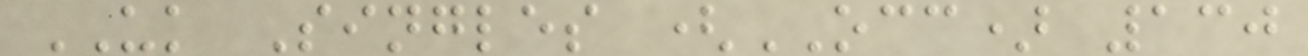UK Singles (OCC) 130
